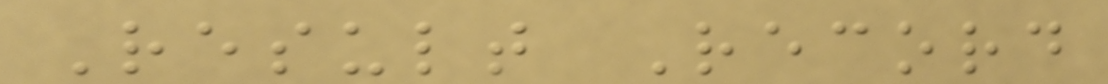Result Record
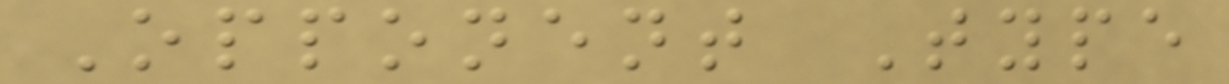Opponent Type
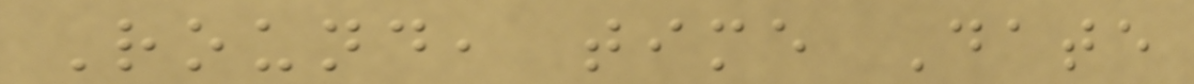Round, time Date
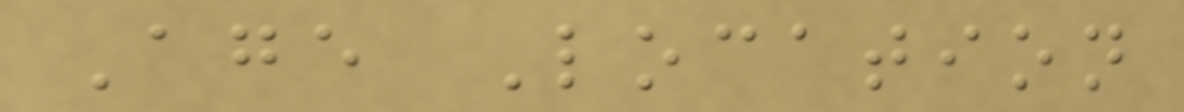Age Location
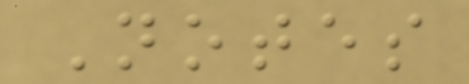Notes
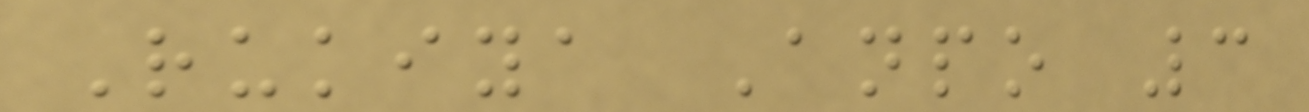Rukiya Anpo 3
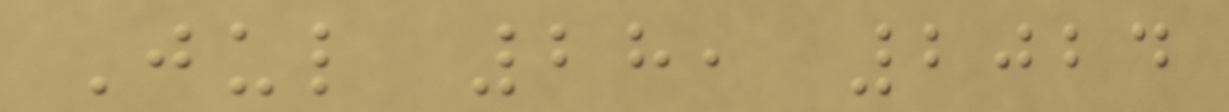Jul 28, 2024
